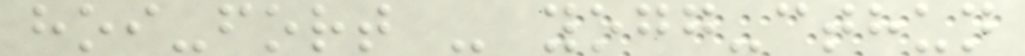hoi-fort - yogg-cthun
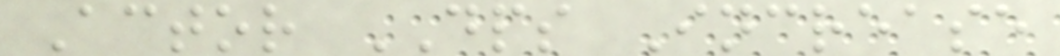Actor DPS Increase
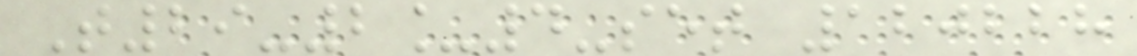T29-2_4-set 120228
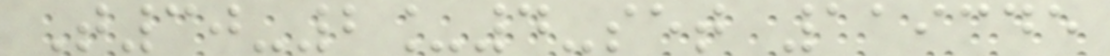T30-2_4-set 119345
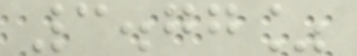3.77%
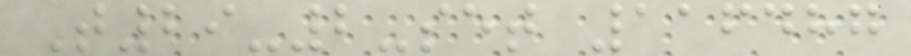T29-2-set 116487
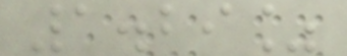1.29%
